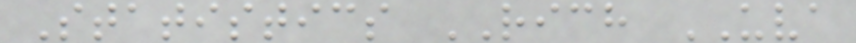Statistics RICH UVA
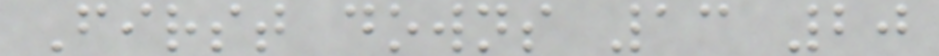First downs 13 20
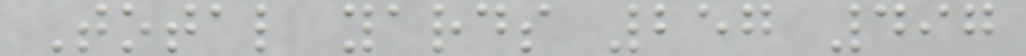Total yards 257 497
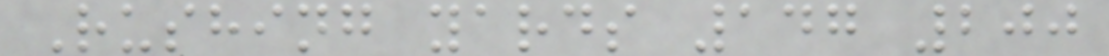Rushing yards 147 200
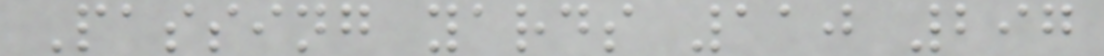Passing yards 110 297
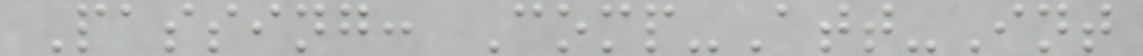Passing: Comp-Att-Int
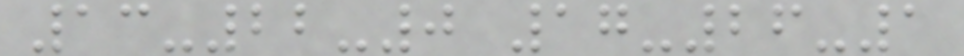13-22-0 17-26-1
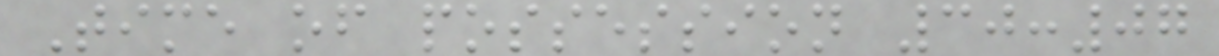Time of possession 30:07
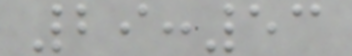29:53
